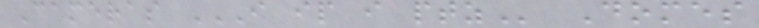Cameras I IP I PTZ Domes
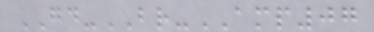GD-BR-AMP07
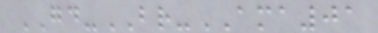GD-BR-AMA01
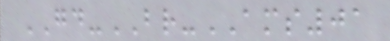GD-BR-AMS01
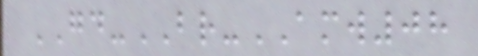GD-BR-AMW08
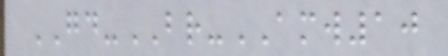GD-BR-AMW10
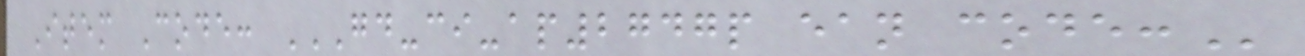Item Code: GD-CI-AP2747P EAN CODE:
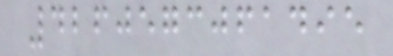4260573061495
